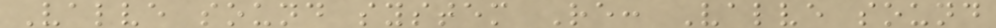Valve sound system Re: Valve sound
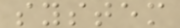system
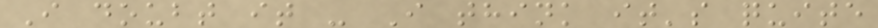I doubt it - I think it's quite
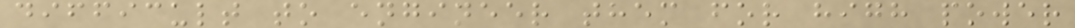difficult to engineer them for high power
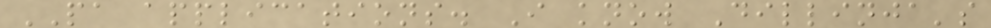PA applications. I know Dillinja's
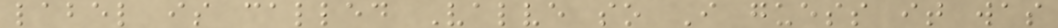label is called Valve so I guess it was
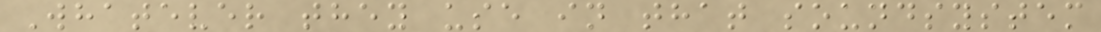Whatever they use in that soundsystem
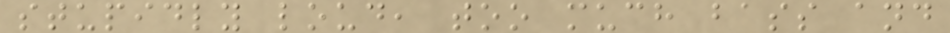stupidly loud, too much bass and
